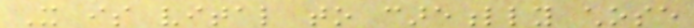It is vital to carefully chose
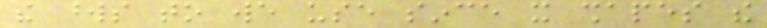the words to we use since it shapes the
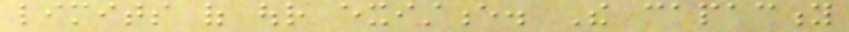limits of our existence. The capacity
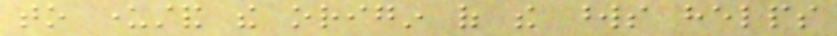to understand the origin of the words helps
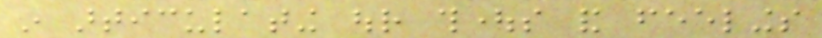in articulating our thoughts and feelings
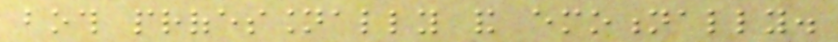both professionally and emotionally.
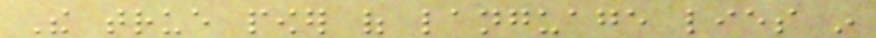The true power of language lies in
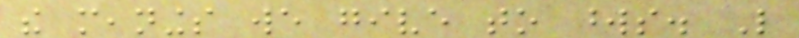the meanings we give to words. Like
